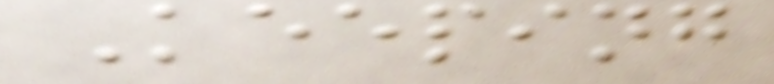Keeping
